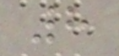8
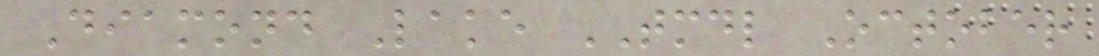Diamond Lake TMDL October
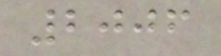2006
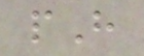pH
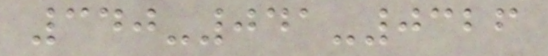340-041-0326
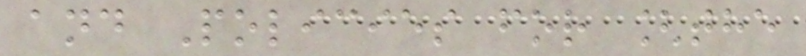and Policies for [the
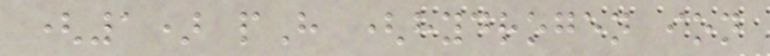(1) pH (hydrogen ion
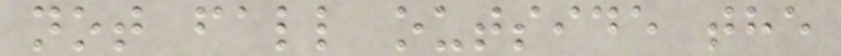not fall outside the
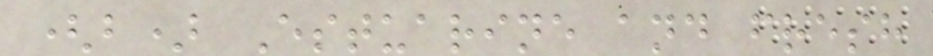(b) Estuarine and fresh
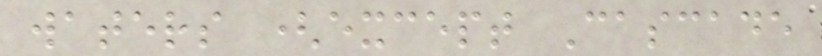waters (except Cascade
